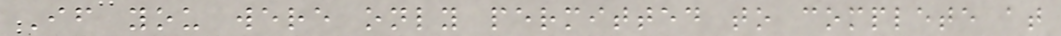If you were only permitted to complete at
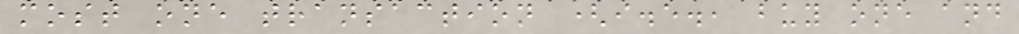most one transaction (i.e., buy one and
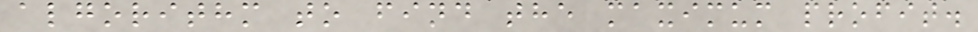algorithm to find the maximum profit.
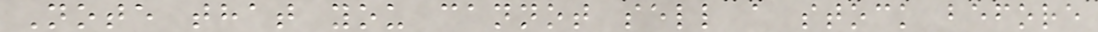Note that you cannot sell a stock before
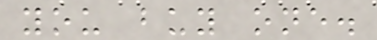you buy one.
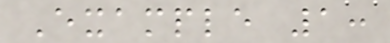Example 1:
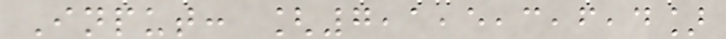Input: [7,1,5,3,6,4]
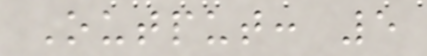Output: 5
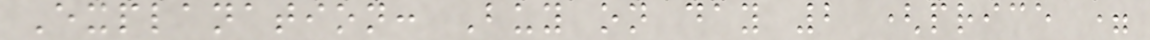Explanation: Buy on day 2 (price =
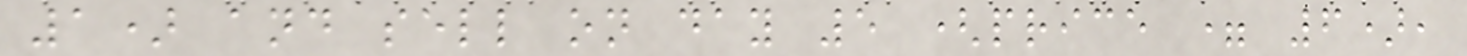1) and sell on day 5 (price = 6),
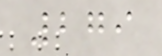279
